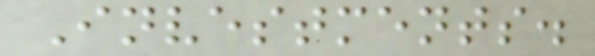Investments.
